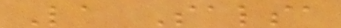La Salsa
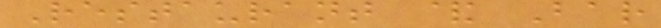Restaurant & Bar
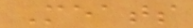Meats
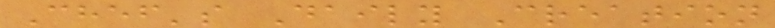Chef's Daily Creation
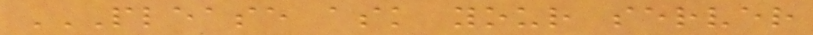PLEASE ASK YOUR SERVER
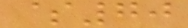$70
